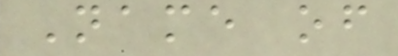Name of
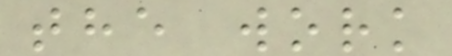the work
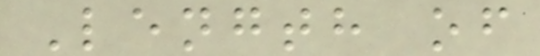Length of
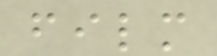film
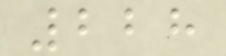228
